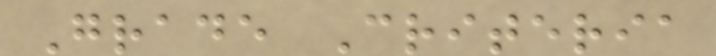Grade Criteria
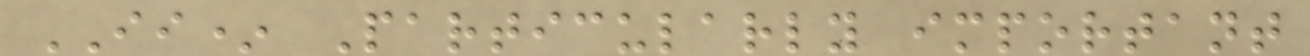II* Particularly important
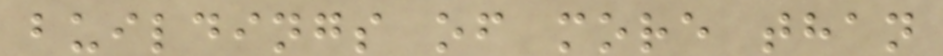buildings of more than
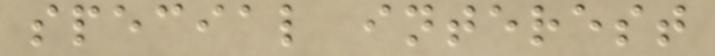special interest
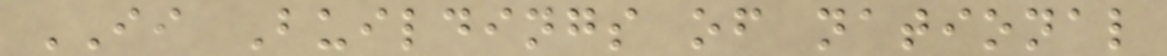II Buildings of national
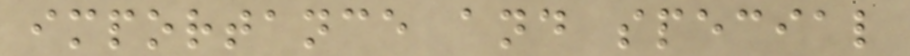importance and special
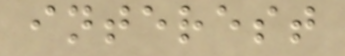interest
